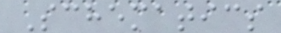Schematics
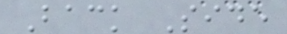Back Side
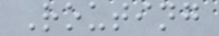Routing
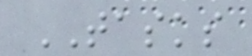TASKS
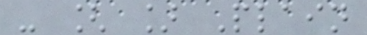- [ ] Plain
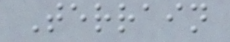Terrain
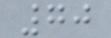70
